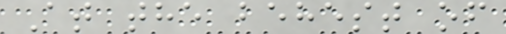At the behest of
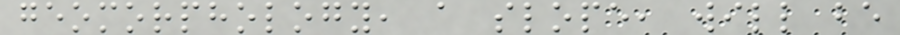geomorphology, a slope, will be
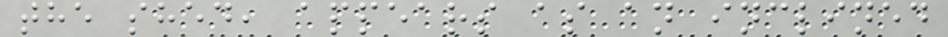the shed, appears as an inclined
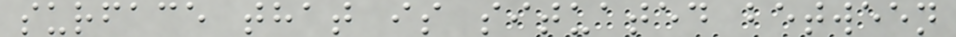surface that is situated between
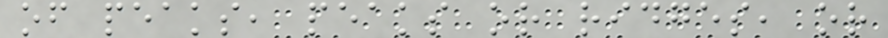of peaks, peaks or ridges, or
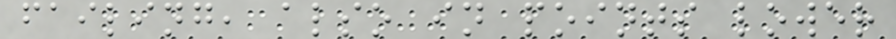failing, also in points lower
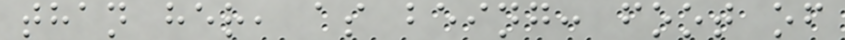than her, as being: foot of
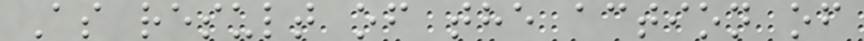As result of the action of
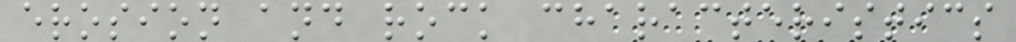erosion and rock characteristics
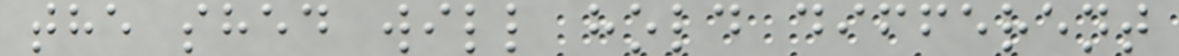the shed will hold different
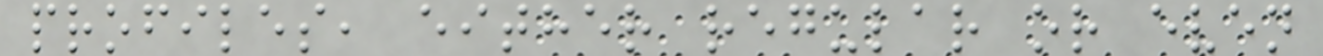profiles, either regular or even
